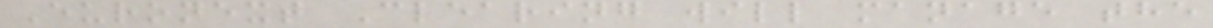Euronext Clearing will manage the
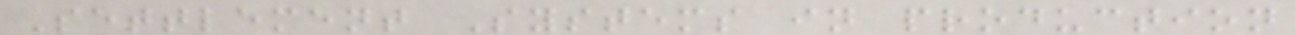Settlement Systems in production
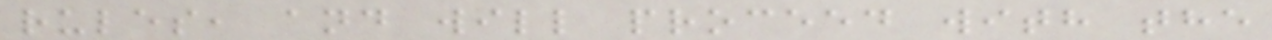rules, and will proceed with the
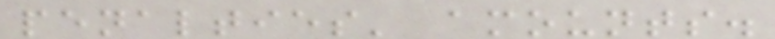penalties' amounts.
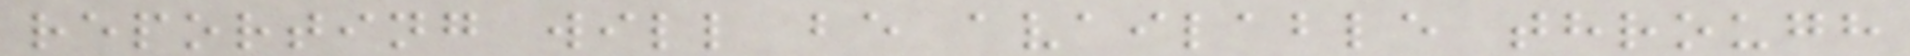reporting will be available through
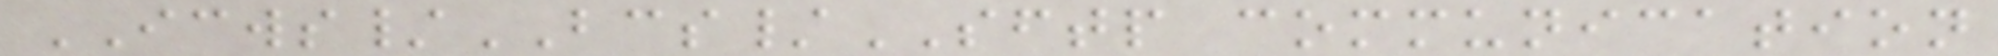ICWS/BCS/SFTP communication
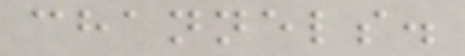channels.
